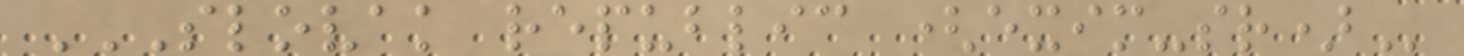SLOVAK REPUBLIC (EXIM-SR)
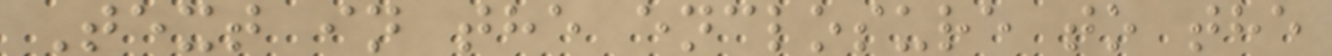Text in the enclosure to the
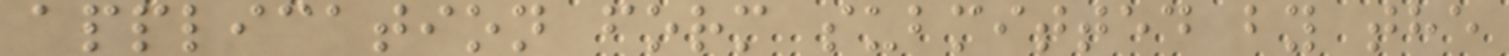application form submitted by the
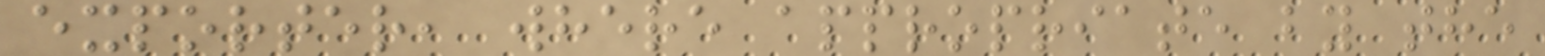exporter, where appropriate by the
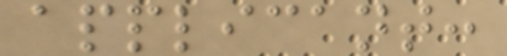applicant:
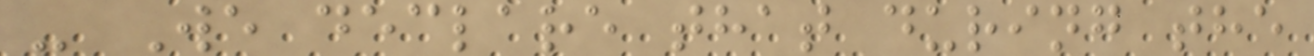- We declare that during the
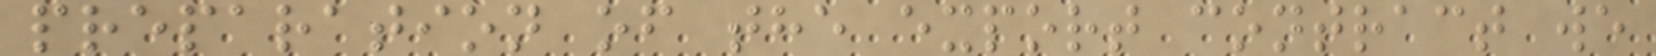preparation of the export contract we
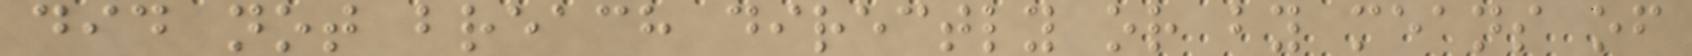did not breach directly or by means of
